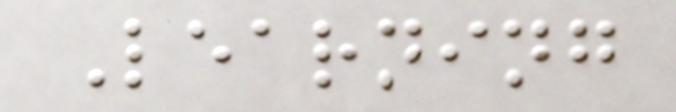Learning
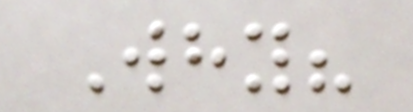Why?
